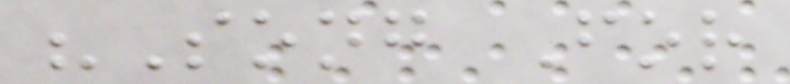"Song For
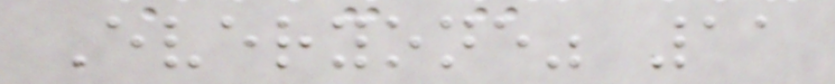Everyone" 11
